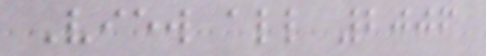View all 2006
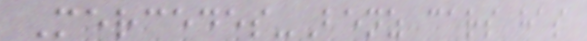Mercedes-Benz cars has
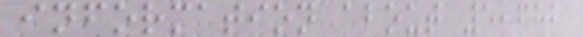information about 5,682
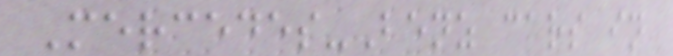Mercedes-Benz cars in
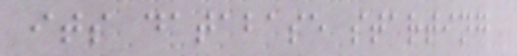its database starting
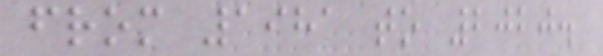from 1981 to 2020.
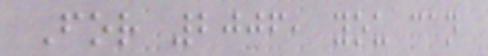For 2006, you can
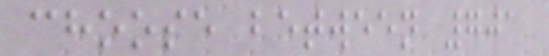choose between 701
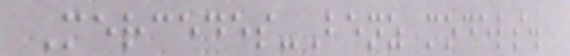Mercedes-Benz models.
